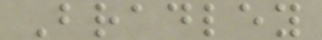Bradley
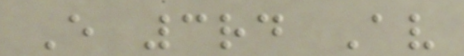E 3rd Av
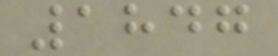1847
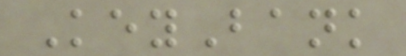KeyBank
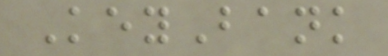KeyBank
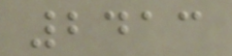2413
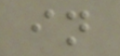in
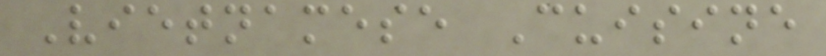Vietnamese Cuisine
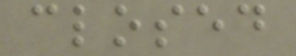closed
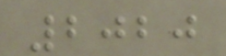2020
